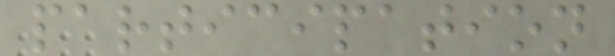participation
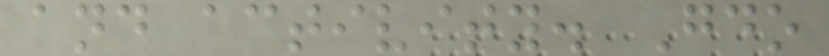and activity. Gdo
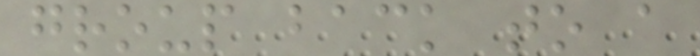group back to a
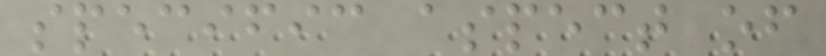specific aspect of
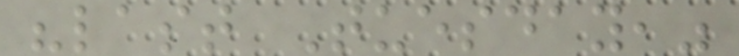"last Tuesday,"
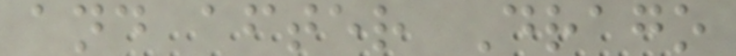and after Drago
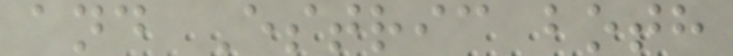and Estric both
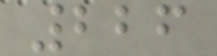226
